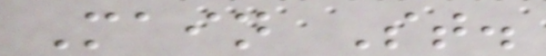Main St.
